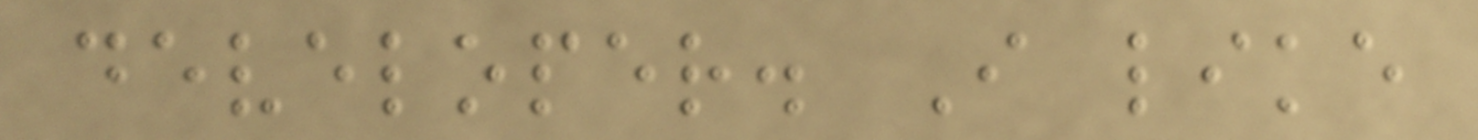developer. I like
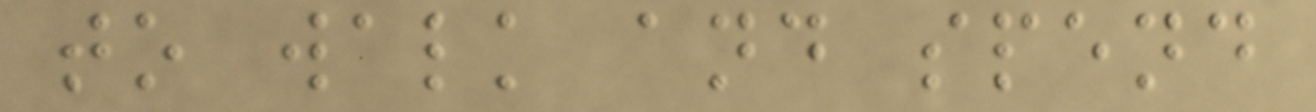to walk and spend
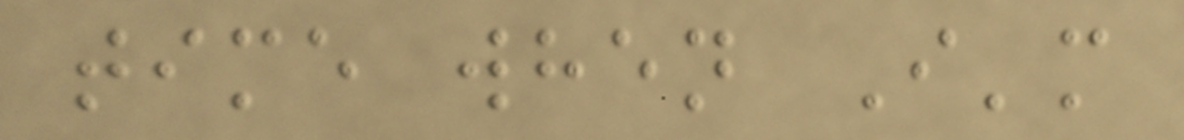time when I'm
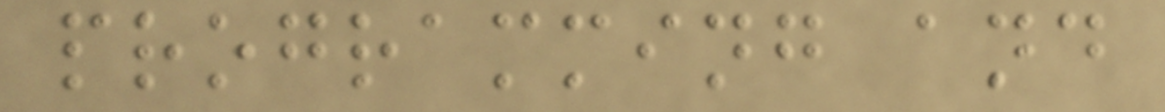programming and
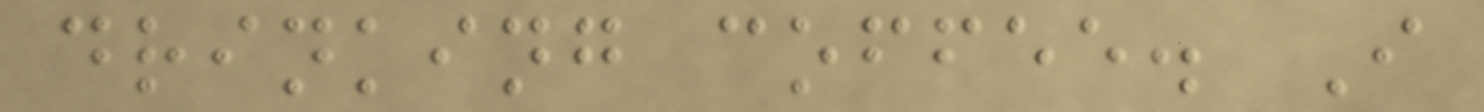drinking coffee. I
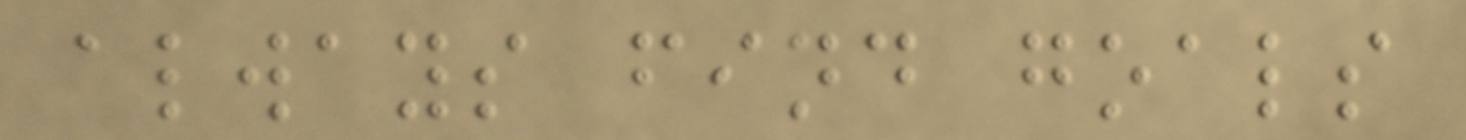always find goals
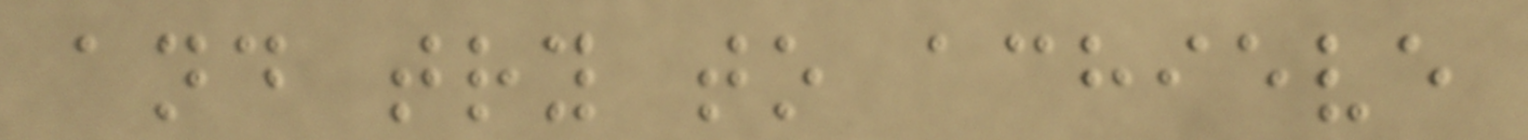and try to achieve
